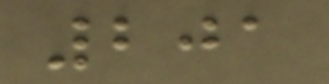201
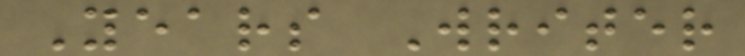Years Writer
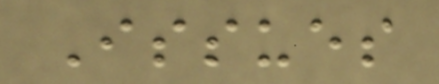Issues
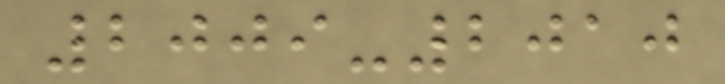2009-2010
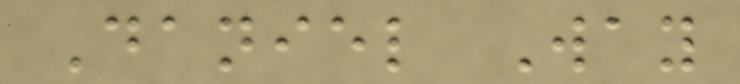Daniel Way
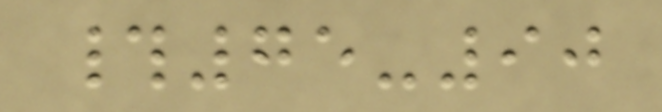#75-90
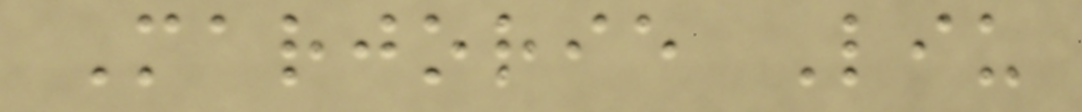Marjorie Liu
